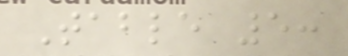Table 5:
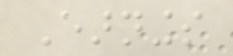Earnings
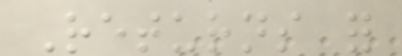Returns for
